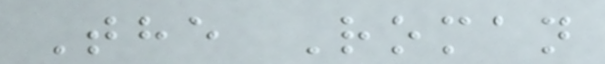The Roman
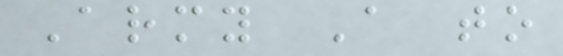Army A to
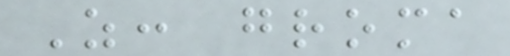Z: groma
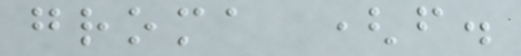groma (f.
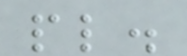pl.
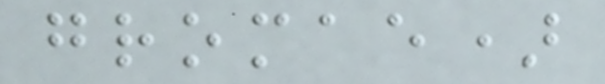gromae)
